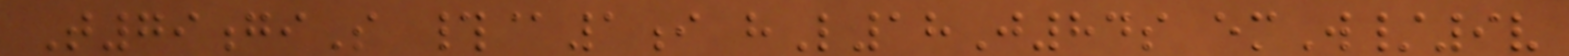T79giS #@1i hL18J84s emW/9v
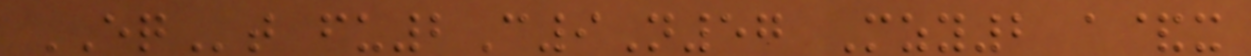EQt fu2C9N57 Mzy2 a&x
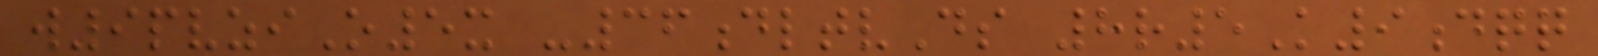w9pvziO5x -36dltvDs 8r5K9dqq
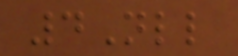4Nll
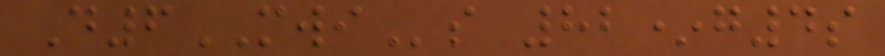D6MWIs 82*g4s
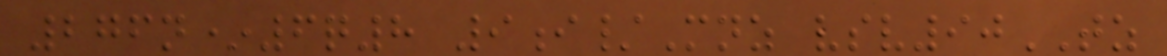276n*6q8 9i/Mnz vsv90TZ
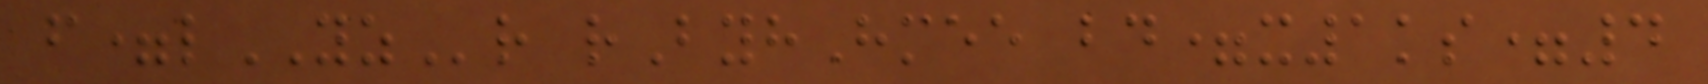f=lYZr rByhHmee bd=x1ks=4
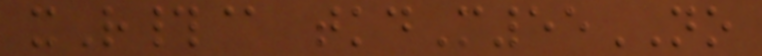xR#@ tkdM55NO
